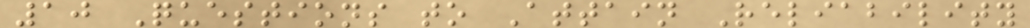10 Questions to Attain Reliability
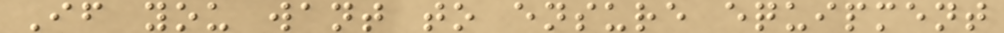If you want to ensure equipment
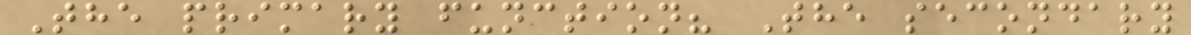The primary function? The secondary
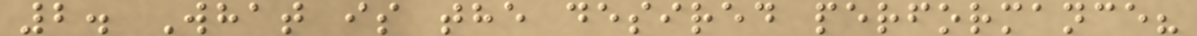2. What is the desired performance?
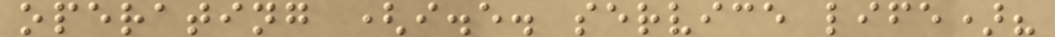operating (i.e. service life)?
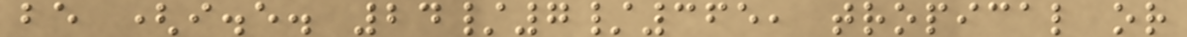be (i.e. 24/7/365, tropical or
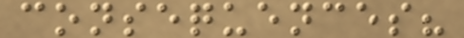consequences?
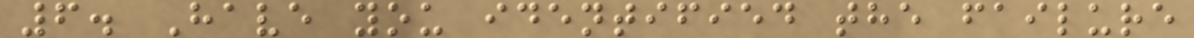6. Have you identified the failure
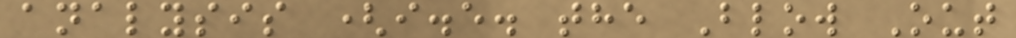analysis (i.e. the Blow Out
